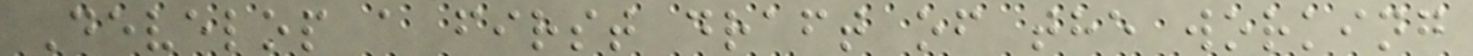Develop a first draft of the working
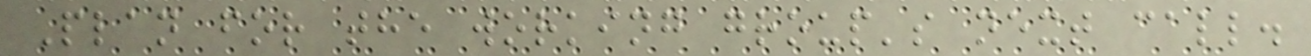Plan for the working group's next call.
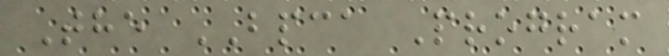The BPCA Program
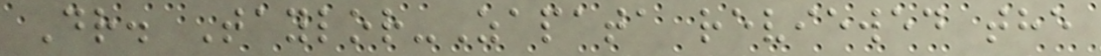Dr. Taylor-Zapata reviewed the
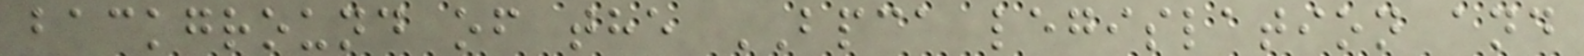background of the BPCA legislation and
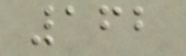162
